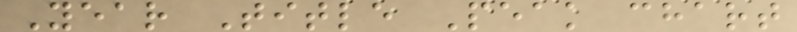Year Title Peak chart
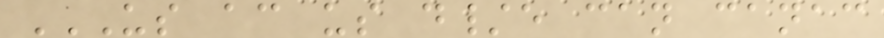US AC US D/E CAN CANAC
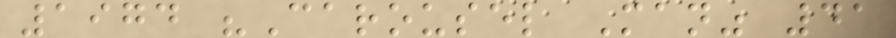1974 "Carousel Man" 41
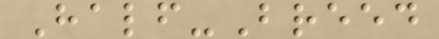Half-Breed
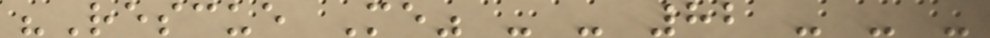"Rescue Me" - - 82 - - -
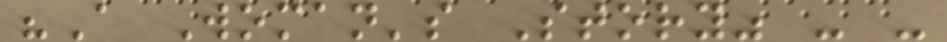"A Woman's Story" - -
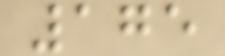175
